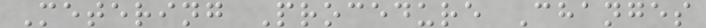Metering Procedure Changes
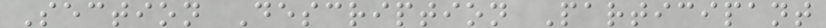Section Description Participant
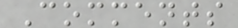Comments
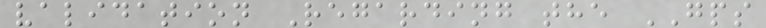validation Regarding the GPS
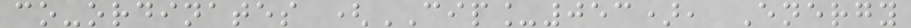co-ordinates (CIP_053), Energy
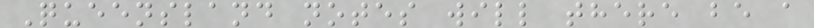Queensland notes will there be a
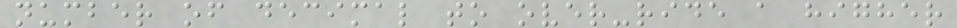number of decimal to over-ride a higher
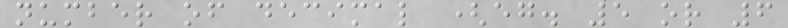number of decimal (eg. 5 or 6
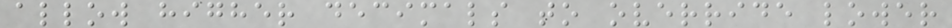allow higher decimals to override lower
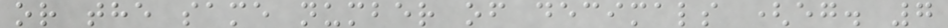or the same number of decimals (eg. 7
